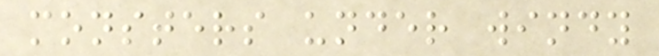monsters under windy
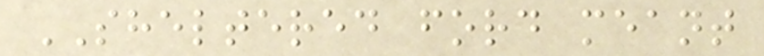SHELTERED ford meant
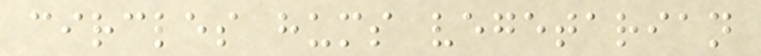circles hums vegetarian
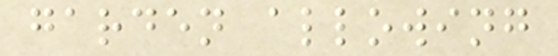garden allowing
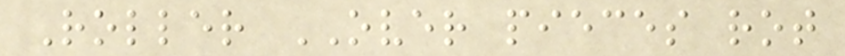Roller OVER pieces rot
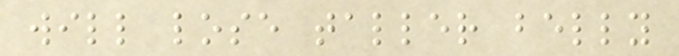will lose taller belly
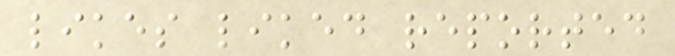likes liked reported
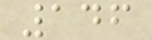146
